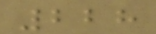228
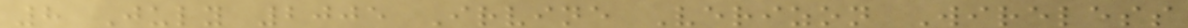8 July 2005 Irvine Verizon Wireless
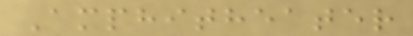Amphitheater
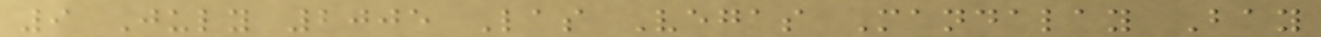9 July 2005 Las Vegas Mandalay Bay
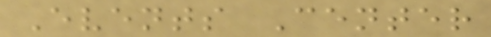Events Center
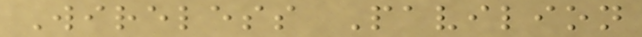Wireless Pavilion
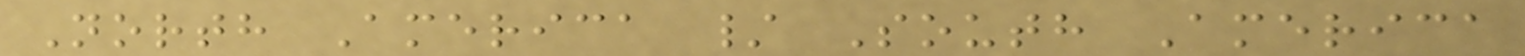North America / South America
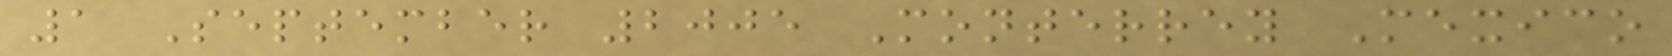1 September 2005 Monterrey Mexico
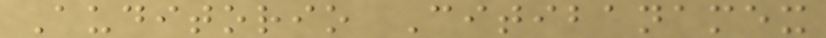Auditorio Citibanamex
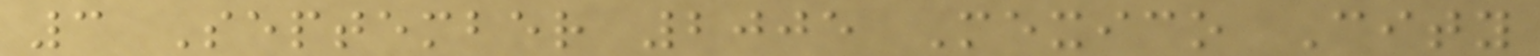3 September 2005 Mexico City
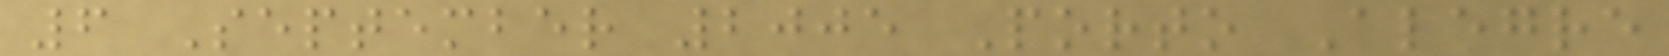6 September 2005 Porto Alegre
